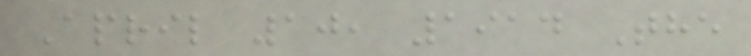April 10, 1914 The
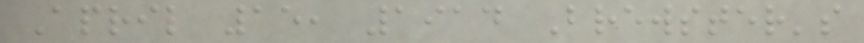April 15, 1914 Brewster's
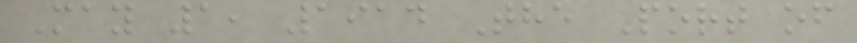May 1, 1914 The Port of
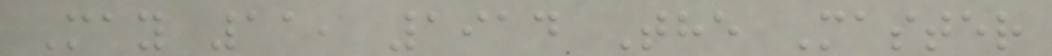May 11, 1914 The Master
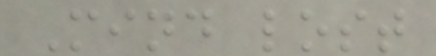Mind lost
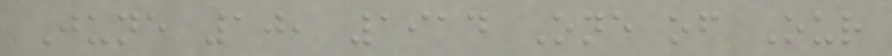June 10, 1914 One of Our
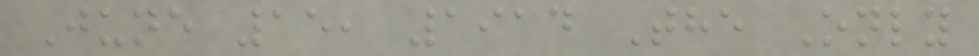June 15, 1914 The Only
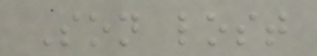Son lost
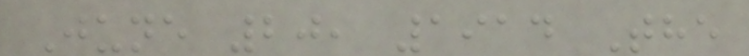June 20, 1914 The
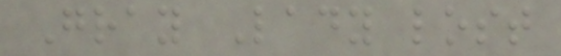Gray Lady lost
